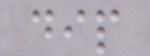dip
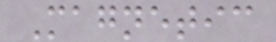Magnetic
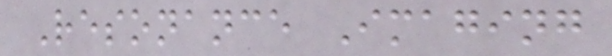Resonance Imaging
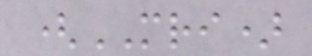(MRI)
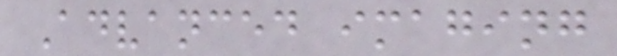Advanced imaging
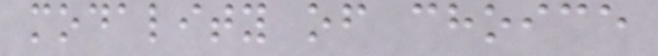modality of choice
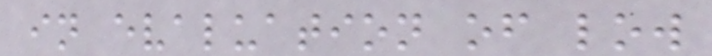in evaluation of low
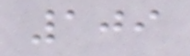109
